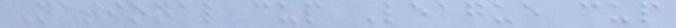National cup League cup
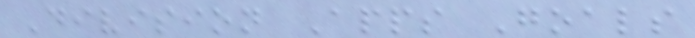Division Apps Goals
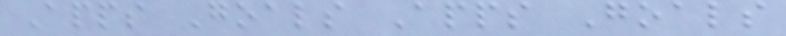Apps Goals Apps Goals
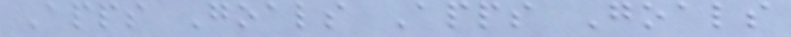Apps Goals Apps Goals
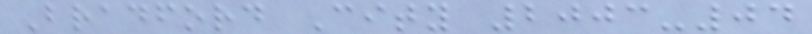Bradford City 2003-04
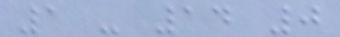1 - 14 0
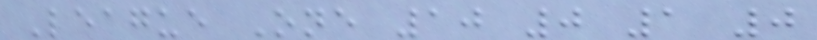League One 10 0 1 0
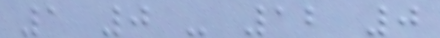1 0 - 12 0
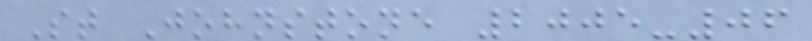St Johnstone 2005-06
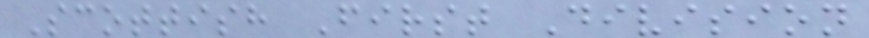Scottish First Division
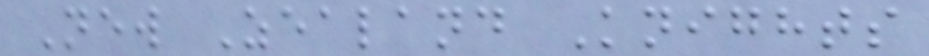New Zealand Knights
